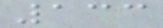133
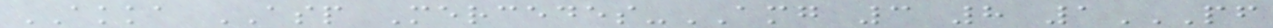AKKA ASP Mercedes-AMG 3 8 1PF
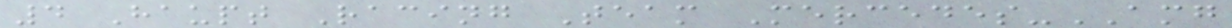4 Haupt Racing Team Mercedes-AMG
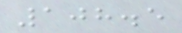108.5
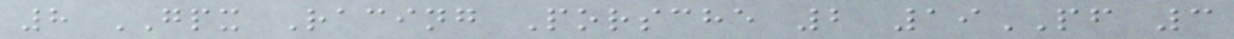8 GPX Racing Porsche 2 19PF 3
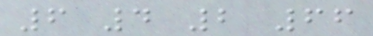6 4 2 66
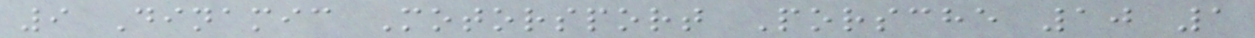9 Dinamic Motorsport Porsche 10 1
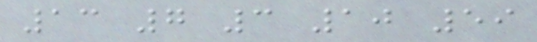13 7 3 10 59
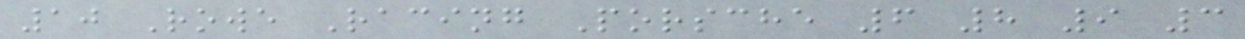10 Rowe Racing Porsche 6 8 9 3
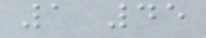1 45
